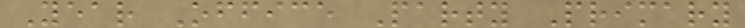Year Office Party Primary
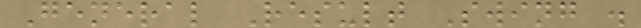General Result Swing .
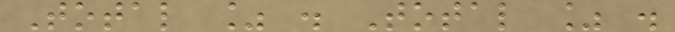Total % . Total % .
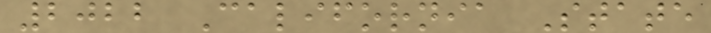2022 California State
